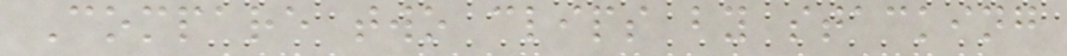Compare two clips by stacking
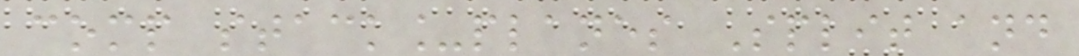comp stack_planes Split and
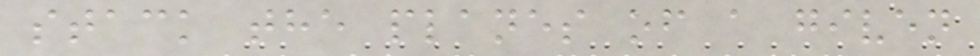stack the planes of a given
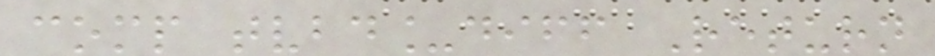comp tvbd_diff Return
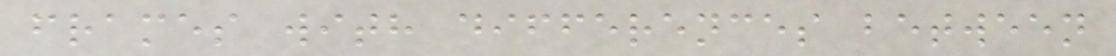frames with differences between
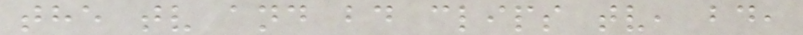the tv and bd clips tv, bd,
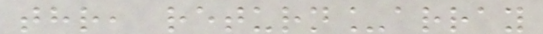thr, return_array
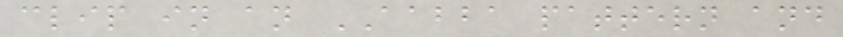clip in an AABBA pattern and
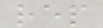rep
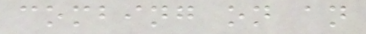combing on an
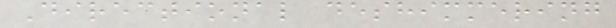Directional deshimmering
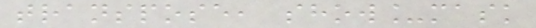transpose, show_mask
